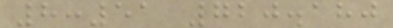8:51 720.180
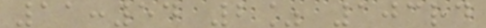11:54 2% 103rd
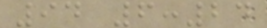94 6:24
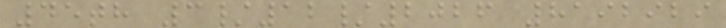45th 3/12/2026 8192929
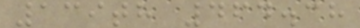139th 464.38
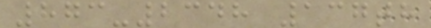873-2348 137th
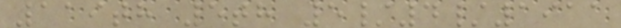119th 5th 5/4/1911
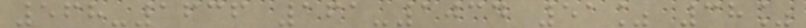568-1636 161-1034 51% 38%
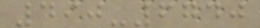490-6740
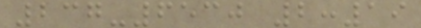237-6530 2:19
